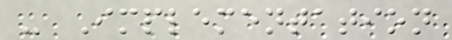- Implementation
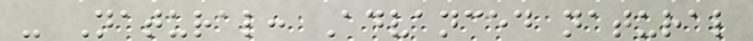- Natural: Advanced natural
